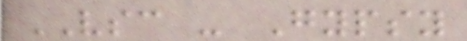VSC - Gypsy
